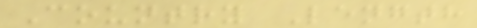Country Length
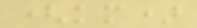(km)
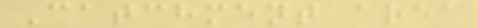Catchment area
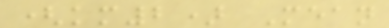(km2) Mean
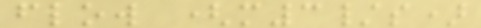flow (m3/s)
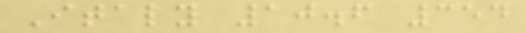Italy 10.6 354
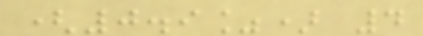(0.9%) 4
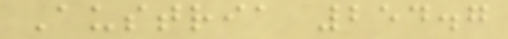Austria 254.7
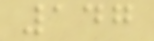147
